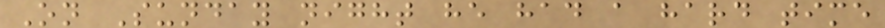On Sunday night he had a hard time
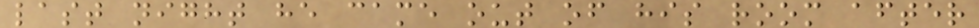last night he came out of his room after
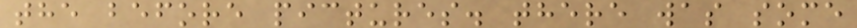the before pictures. there was some
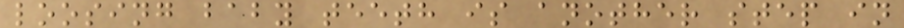loosing baby teeth is another step in
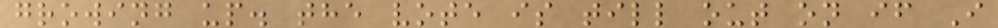growing up. the vote is till out on if I
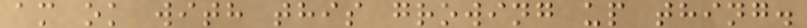am ok with this growing up thing.
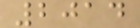2014
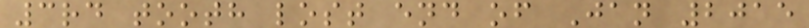3rd tooth lost end of Jan 2015
